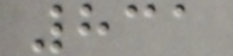831
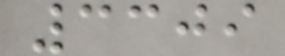3309
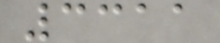3311
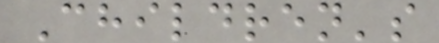Children's
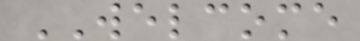WELCOME
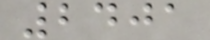2401
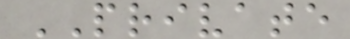PRIVATE
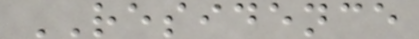RESIDENCE
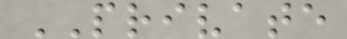PRIVATE
